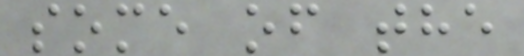some of the
